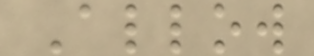Allow
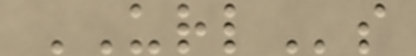URLs
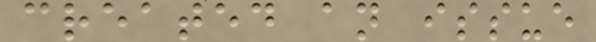created an issue
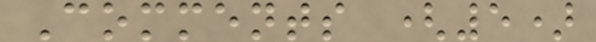Comments (5)
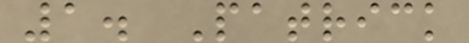1. Patrick
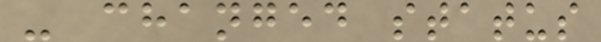- changed status
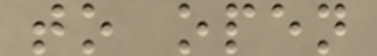to open
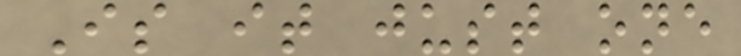Is it just one
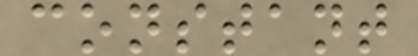constant
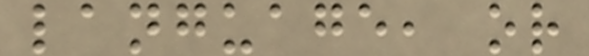language, or
